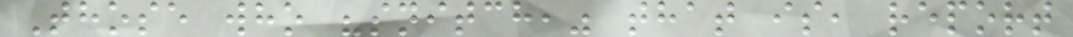Those who "snitch," that is, report
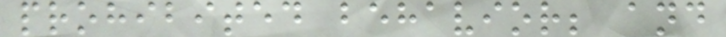prohibited behavior; and
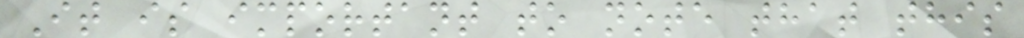It is important to note that this
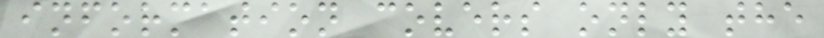information covers only the
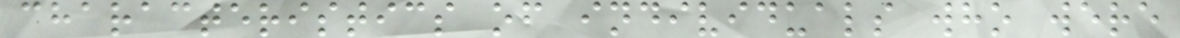characteristics of individuals who were
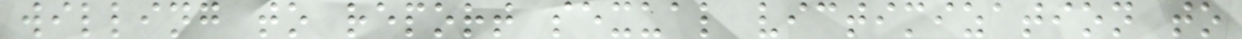willing to report sexual victimization to
